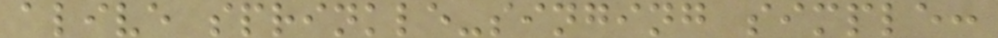alive sprinkle-singing simple:
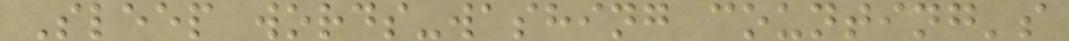Sleep words-washing counting's
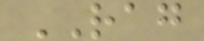RAG
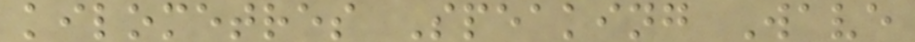kilometres Speaking Wave
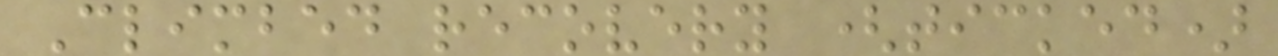Climbed recovery (ticked)
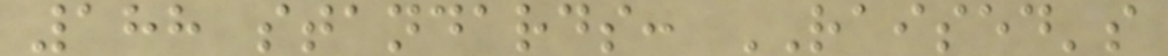188 standards: RAISED's
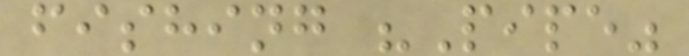fishing "Pipe"
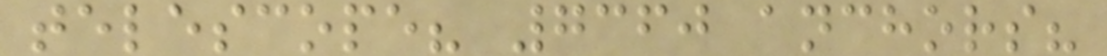telescope? 7360 anchors?
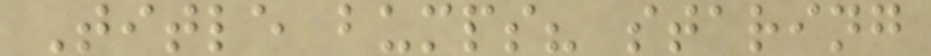Title bumps? staring
